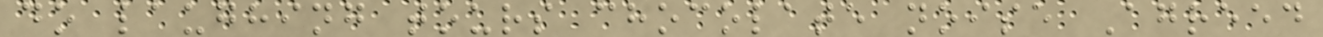do laughing tours chocolate noise Agreed
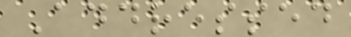Addressed
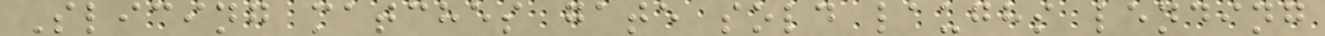Slicing matches gate sold laughs lending
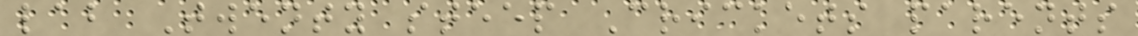lab Twenty steep Crickets parents
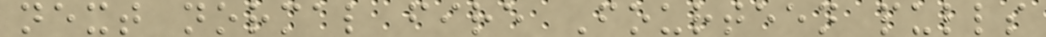next normal fire Fourteen pulls
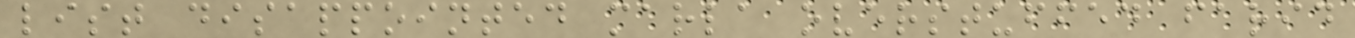list disappointed marla overstuffed farid
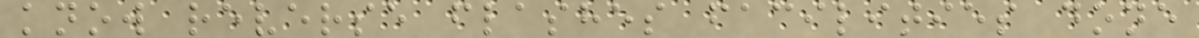know reverse flashes facilities done
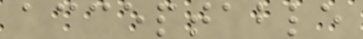acceptable
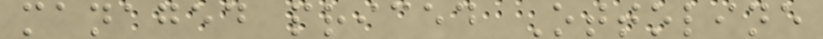managed priced Ottoline
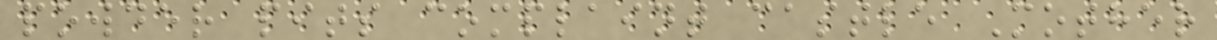powder pits complaint castle Mother
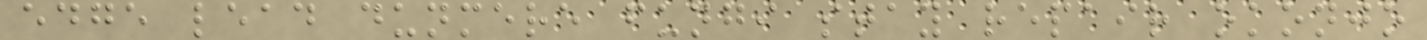edge lead dunmere fungi stay repair okonjo
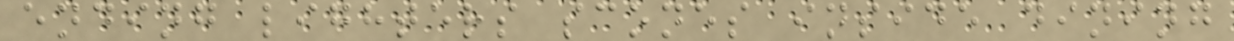ending lighters scones inside dining
